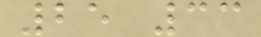25 33
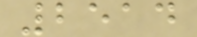2514
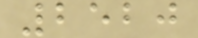2520
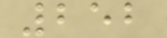252
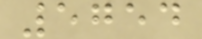5754
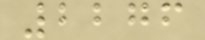2276
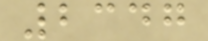2347
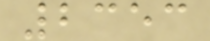2353
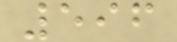596
